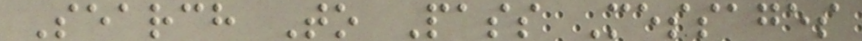Search To Pass Messages
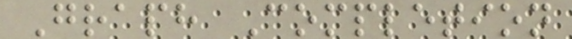Graph Completion
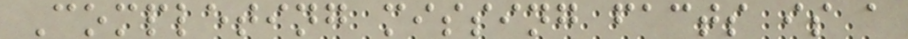Completing missing facts is a
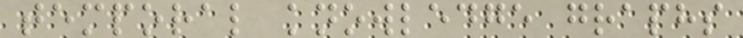temporal knowledge graphs
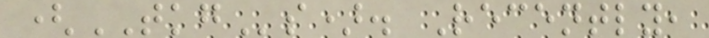(TKGs). Recently,
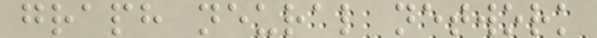graph neural network
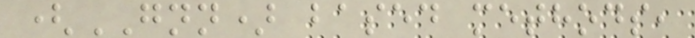(GNN) based methods,
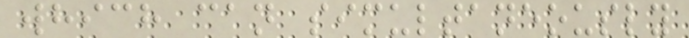which can simultaneously
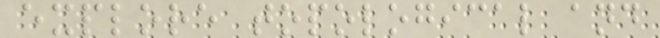explore topological and
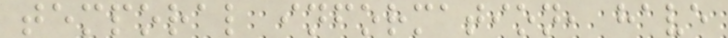temporal information, have
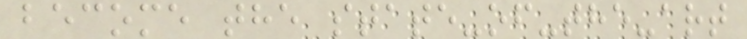become the state-of-the-art
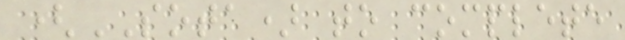(SOTA) to complete
